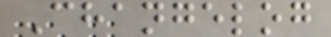Changelog
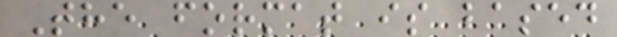The format is based
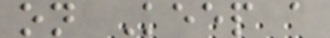on Keep a
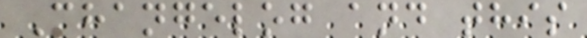Changelog and this
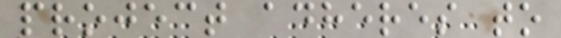project adheres to
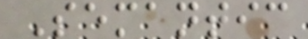Semantic
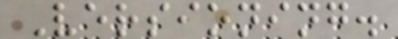Versioning.
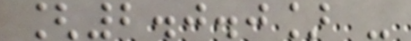[2.0.0] -
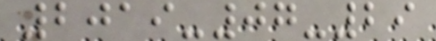2019-07-29
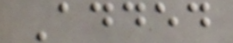Added
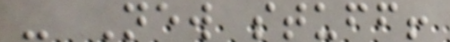- New stuff!
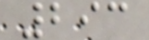293
